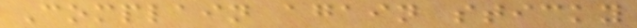Complain again sticky
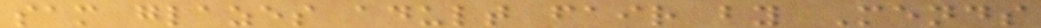sam glazes adult fair by Mends
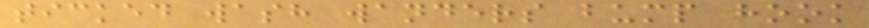ticked wash wanders bump hook
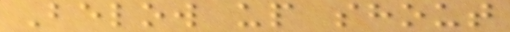Below up shout
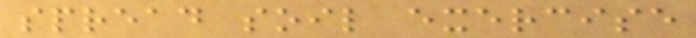spread soil exercise
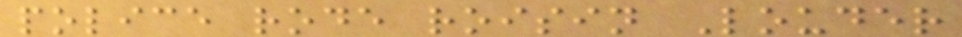police rode roisin Louder
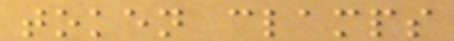token clamps
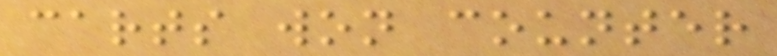carts won counter
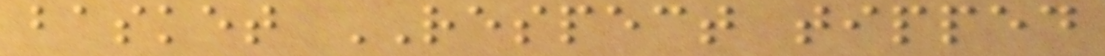basket RESPECT tipped
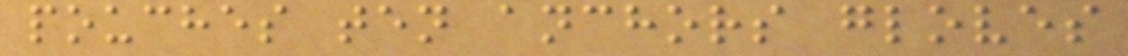pouches ten anchors gloves
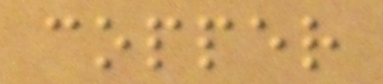copper
